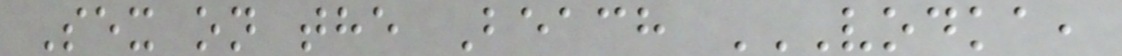Sex on the Beach VODKA,
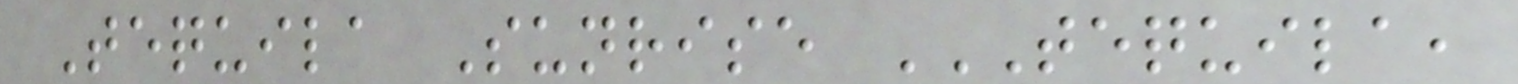Tequila Sunrise TEQUILA,
